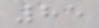85
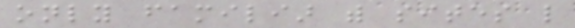only familiar with sites like
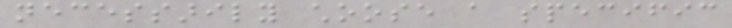necessarily choose a specific
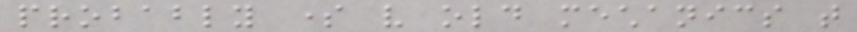probably some very old mechanics that
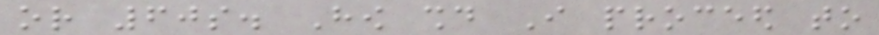or 60s. How should I proceed to
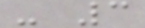- 3
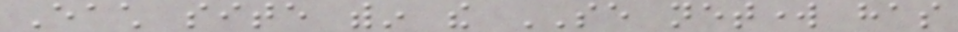Each site within the SE network has
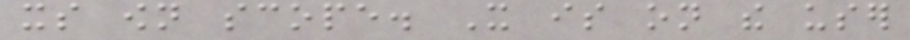its own scope. It is on the user
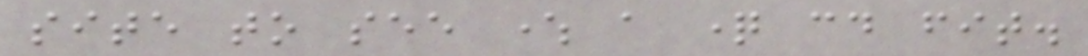site to see where a question could fit.
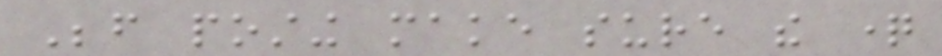Before posting make sure the question
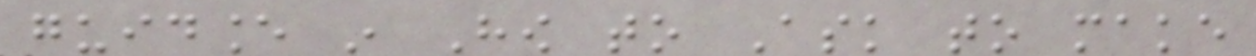guidance in How to Ask to make
